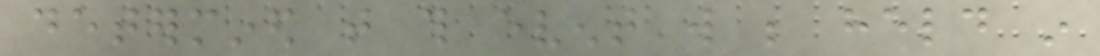determined that this event will be held in
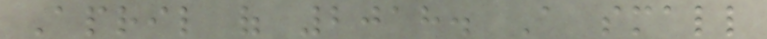April of 2018. A small
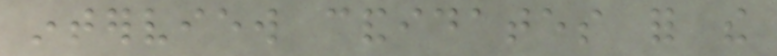interview candidates for the
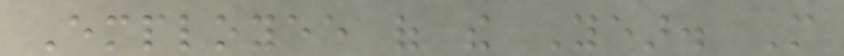Employee of the Year. More
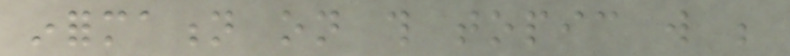information on this topic will be
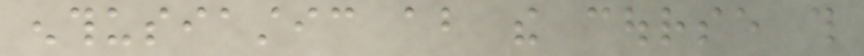enthusiastic about the course this
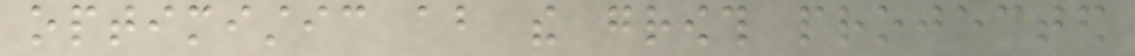optimistic about the growth projected
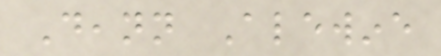Deann Alewine
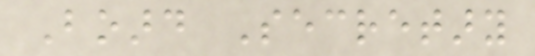Board Secretary
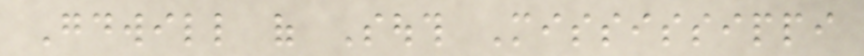Goodwill of South Mississippi
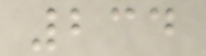234
